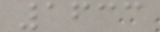1633
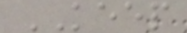KEEP
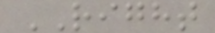RIGHT
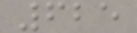625
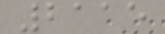2115
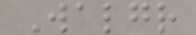Walgr
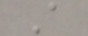A
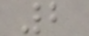2
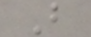B
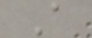A
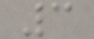3
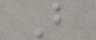B
